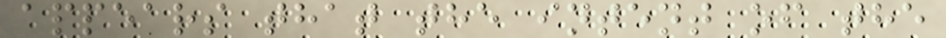appears that the intent of the
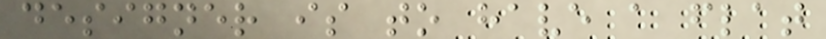designer is to have a flat
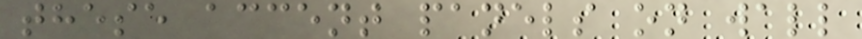these accent panels on wall
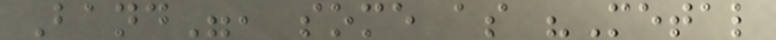Band", some as "Metal
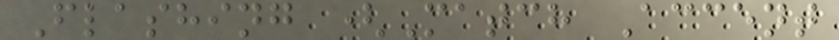Flashing (Match Accent
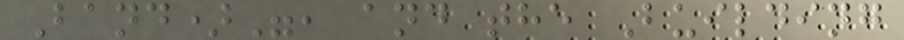Band)", and the Building
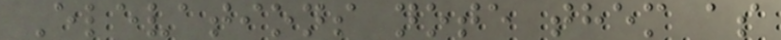Elevations note them as
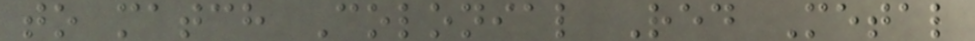to match Colonial Red Metal
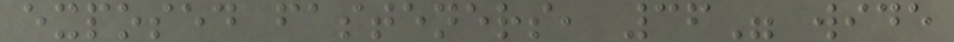exposed fasteners, 36" wide
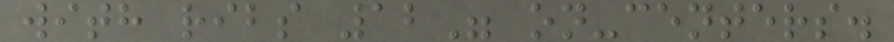with ribs 12" on-centers.
